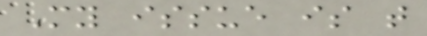My issue is that
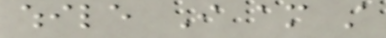while I am still
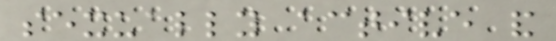sexually active and
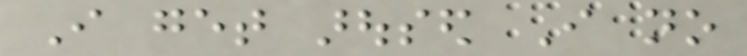I get aroused I no
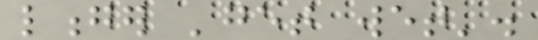longer 'get wet'.
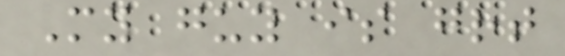My guy is great
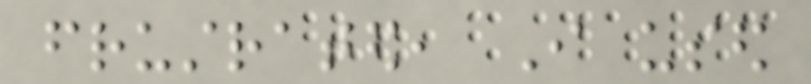frustrated, I used
